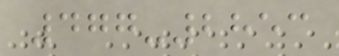477-2853
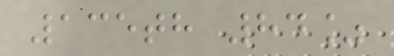135th 84%
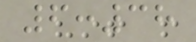6:38
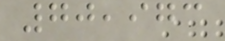70,973
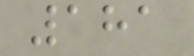181
